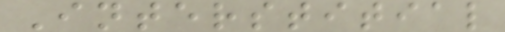Interstitial
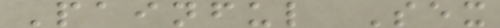Painful Sex
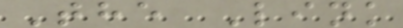The Link
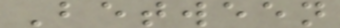Between
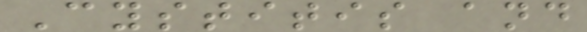Cystitis and
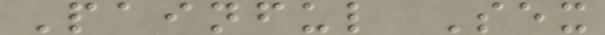Painful Sex
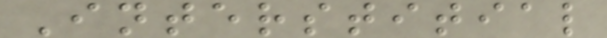Interstitial
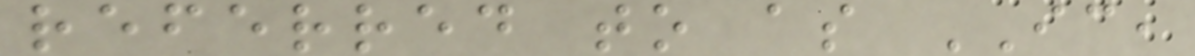referred to as IC,
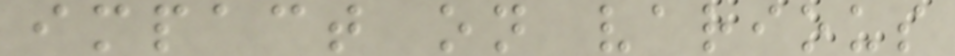impact on various
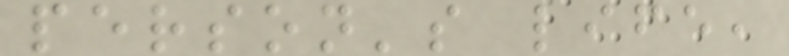person's life,
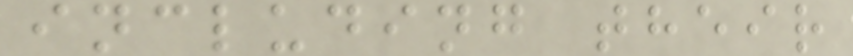including their
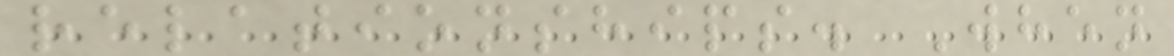relationships. When
